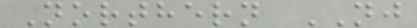Northern NJ
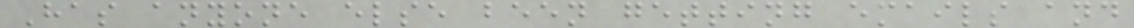Has anyone else been getting emails and
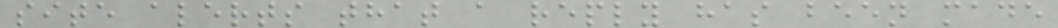site alerts that a reply has been made
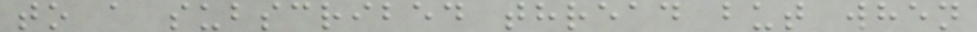to a subscribed thread but when
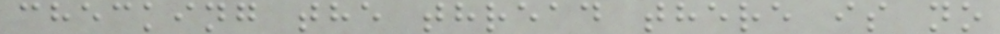checking the thread there is no
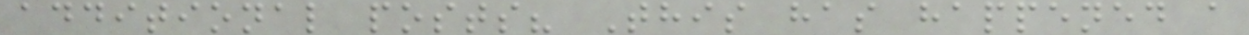additional posts? This has happened a
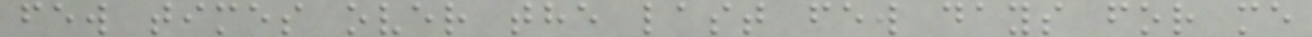few times over the last few days for me
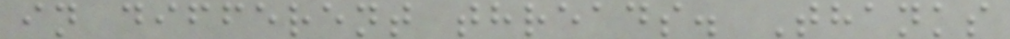in different threads. Thanks
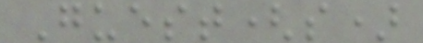Guest(s)
